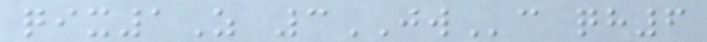qix1Z 3JWc qh6
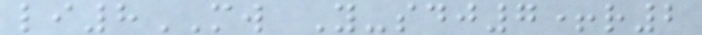li8MW Y-sdj7+r2
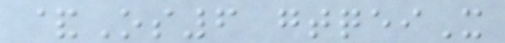&Os6 gtqeiX
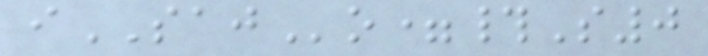iSAJo=#S0
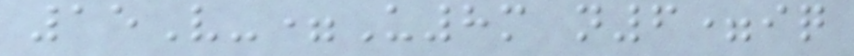15V-=U8m n6=iq
